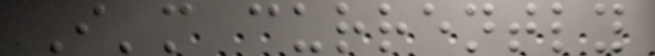I'm currently
